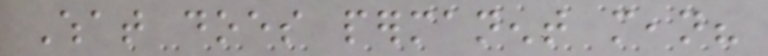What does permanent mean?
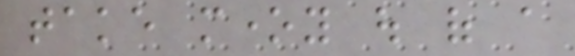take money out of a
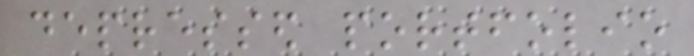depressed portfolio
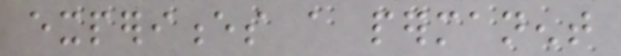experiences a permanent
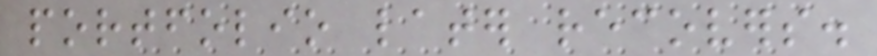portfolio later recovers.
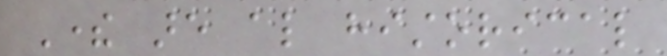There are also historical
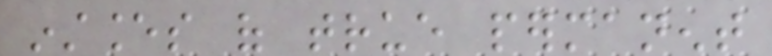instances of true permanent
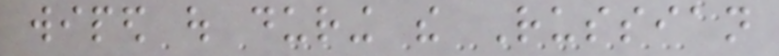wiped out during the Russian
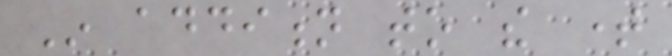In addition to the time
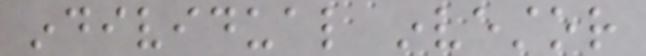individual investor
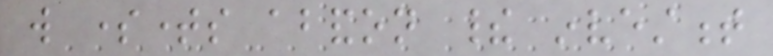will sometimes abandon their investment
